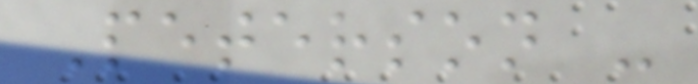Peterson -
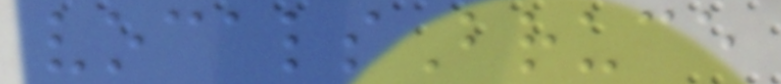vocalsBruce
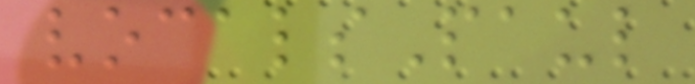vocalsPaul
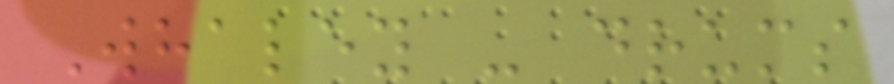Whaley - drums
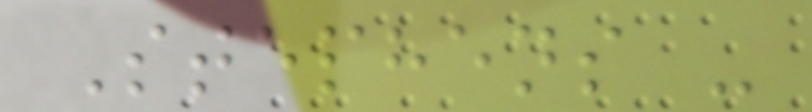Stephens -
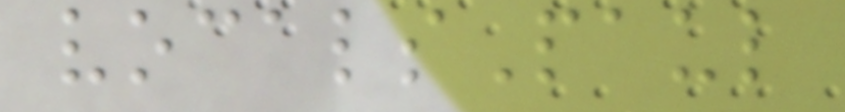vocalsPaul
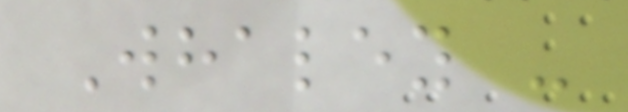Whaley -
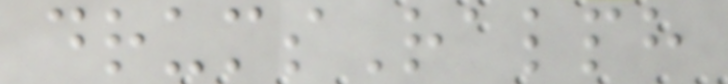drumsRalph
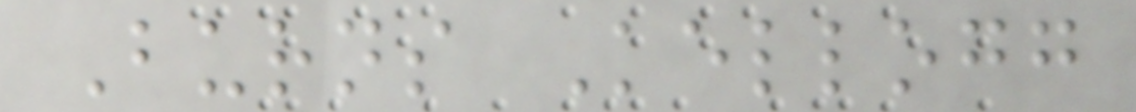Burns Kellogg
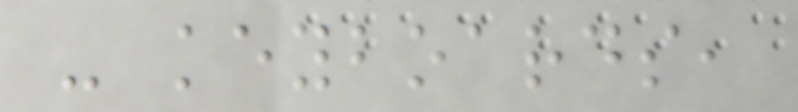- keyboards,
